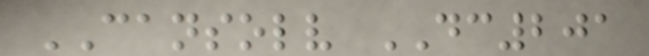CANSOLV DC201
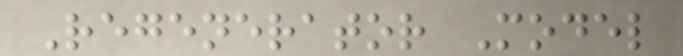Regenerator Model
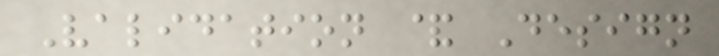Validation & Design
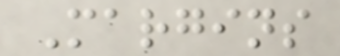Margins
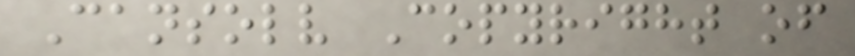Cansolv Copyright of
